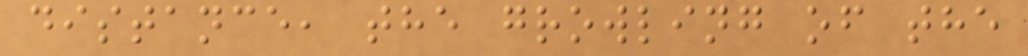distance, the growling of the
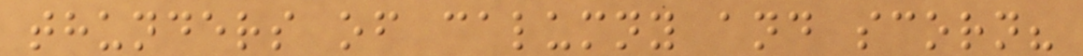thunders of calumny and scorn?
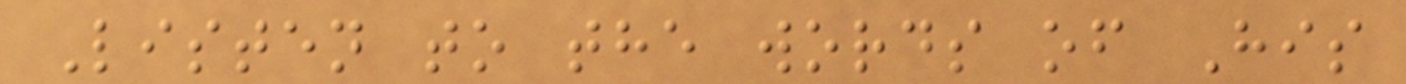Listen to the words of His
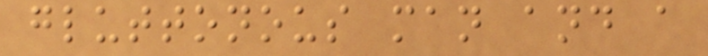gluttonous man and a
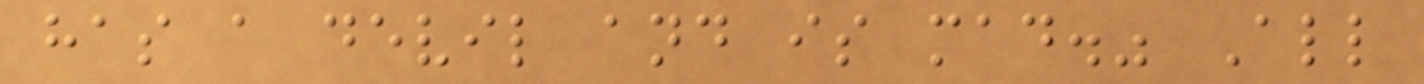has a devil and is mad." All
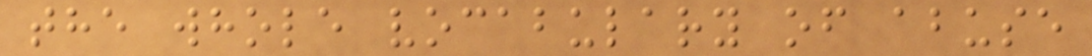the whole vocabulary of abuse
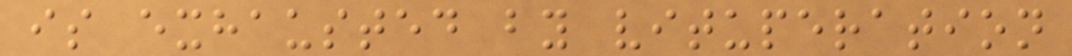is exhausted by vituperation
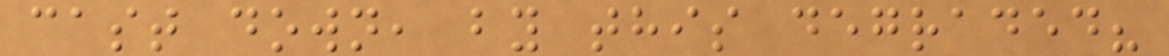cast down, by this degraded?
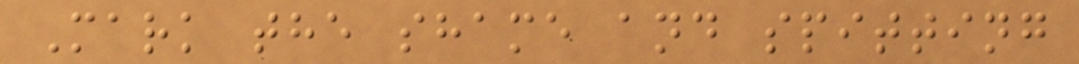Mark the shame and spitting
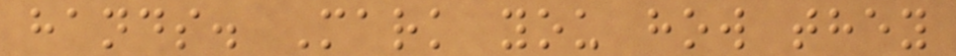hands. Mark you how they
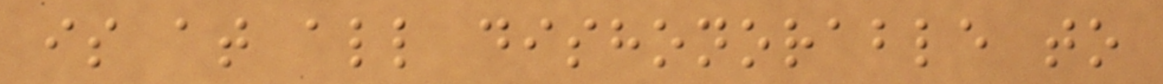is at all dishonorable to
